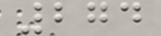274
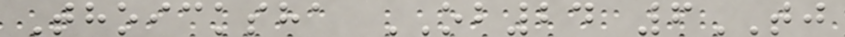Thoicksha OB24 6TJ
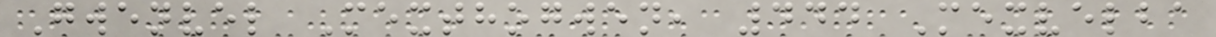Gwenvel Mexthogwen, 444 Mexvelba
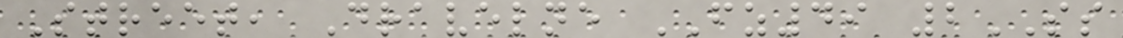Street, Dravelne FZ49 2SS
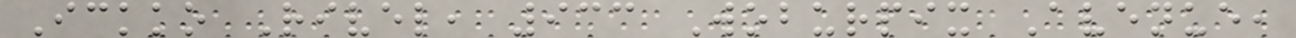Ickko Rivel, 933 Woburpix Avenue,
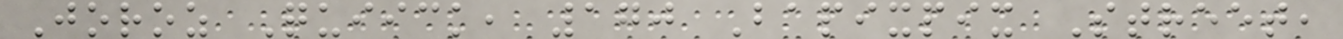Joroz Quiick, 170 Bapixpix Street,
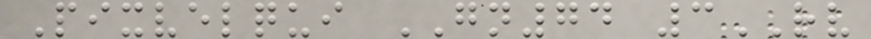Pixvelqui GN74 3RV
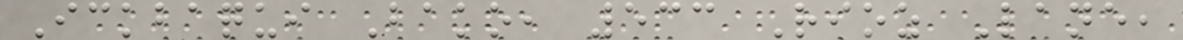Ickbaqui Bako, 533 Rioz Lane,
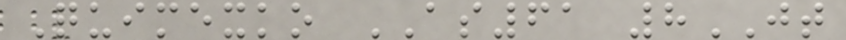Quimexko AS61 8JT
